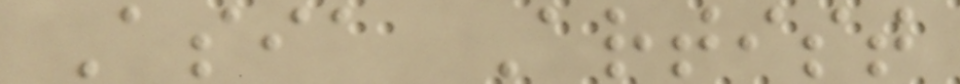Asia Artist
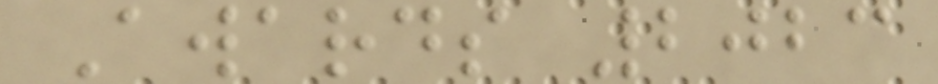Awards 2023
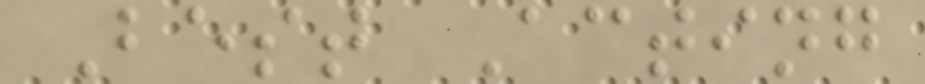Best Acting
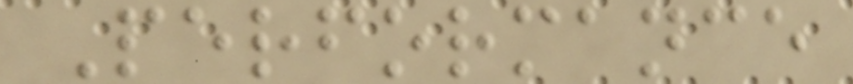Performance
